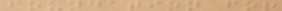foundation for
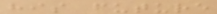his future
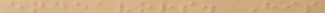endeavors. His
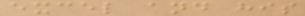excel and his
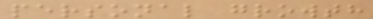personal growth
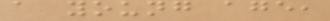a young age,
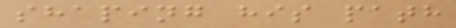shaping his path
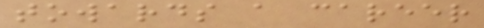towards a career
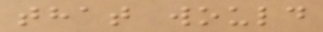that would
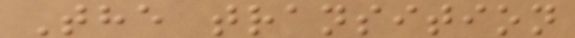The transition
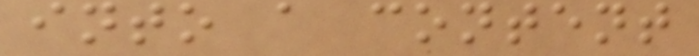into a content
